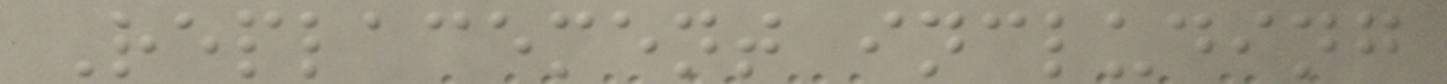Replacement including
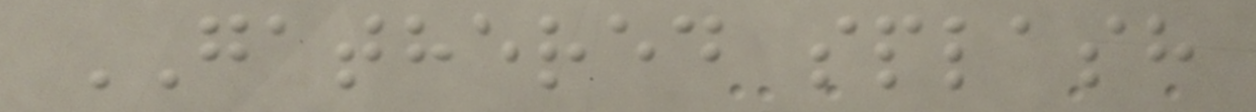GATHERED splash
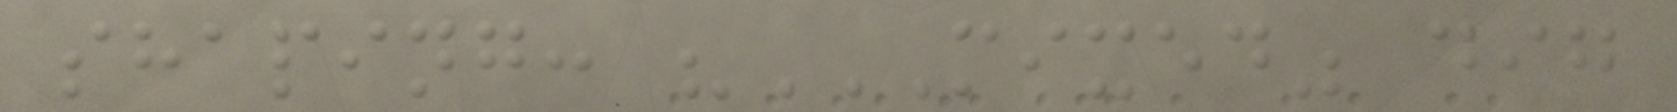shaping: "MIXED" DIG
